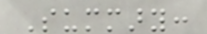Summary:
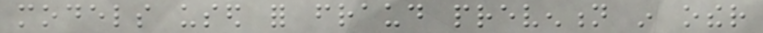models used for fraud prevention in other
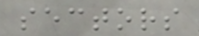sectors
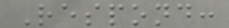Respond:
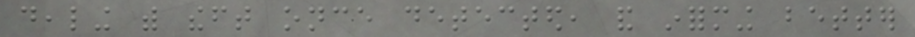dealing with theft once detected, and informing better
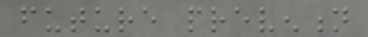future prevention
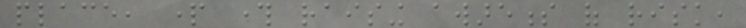place, part through raising awareness of risk,
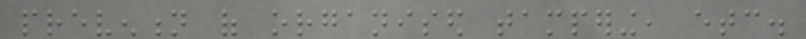prevention of organised tampering, etc.
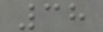38
